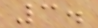3.
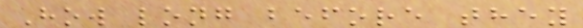How long before they
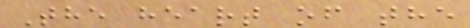The heart of the
